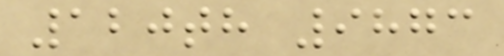120th 9873
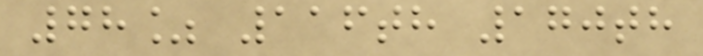78% 116th 170th
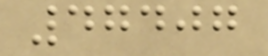47407
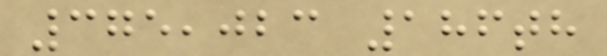375,023 186th
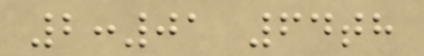2:01 64th
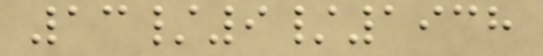13/9/1938
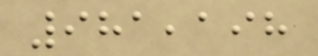981,198
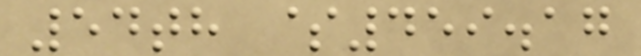54th $459.17
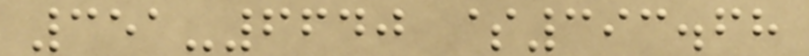351-6640 $393.68
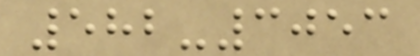582-3053
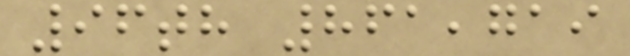96th 861,719
